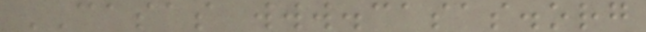CASAS www.casas.org
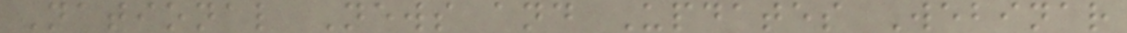National News and Updates Webinar
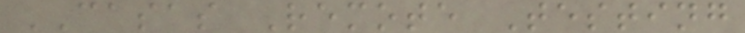CASAS Remote Testing
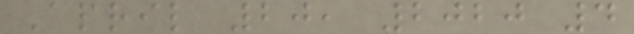April 20, 2020 4
